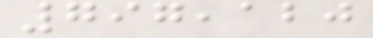797,120
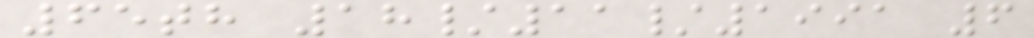65th 18/11/1991 6
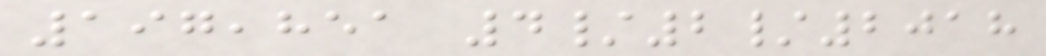197,851 4/2/2018
